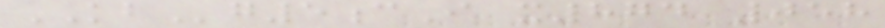KBg5cI x874 058
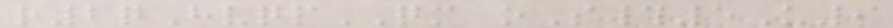r2qHvqpQM oS#5U9
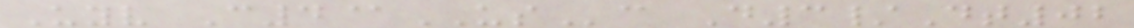Uyv C4@USc D3/Dt02
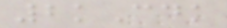2kCdk
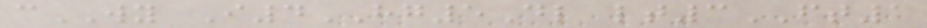cWY I4HG5Dl lt3FT1
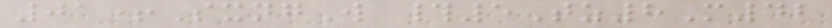01+SxngW #5Tz8M42
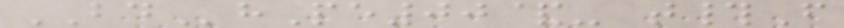BDhPe00&- t#F
